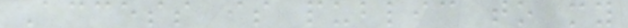Access is public to my
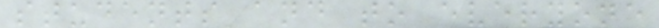students and to everyone
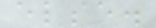else.
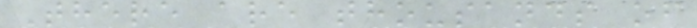There are thousands of
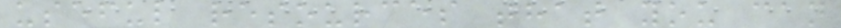useful resources that you can
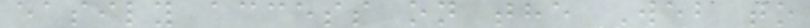easily access on the Web to
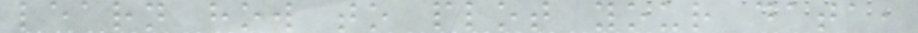learn how to plot your data,
